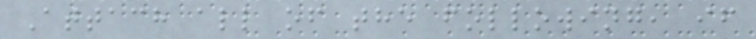Attach all of the following, if
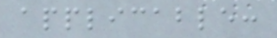applicable:
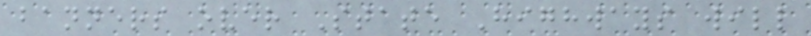banners over State Highways will
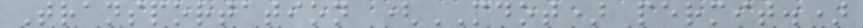Transportation (MDOT) permit.)
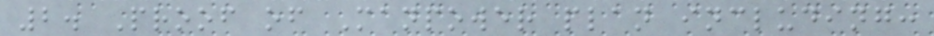2. Proof of Manpower plan including:
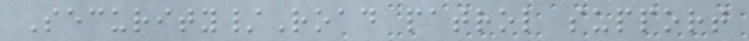Security/Road patrol support
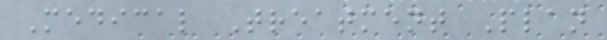Medical Treatment Plan
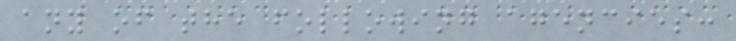any of the following agencies:
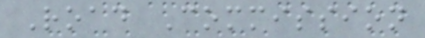Road Commission
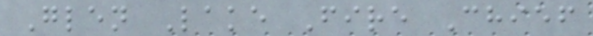Glen Lake Fire Chief
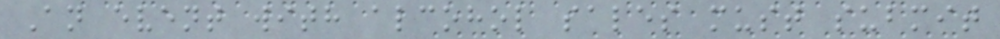An event with alcohol sales must submit
